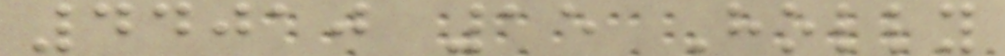44010 15 Holly
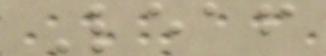Leaf
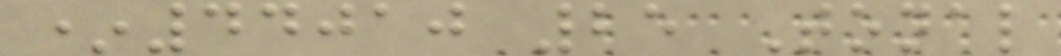*44010 25 Tonal
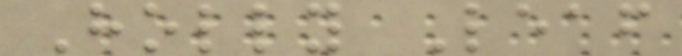Holly Leaf
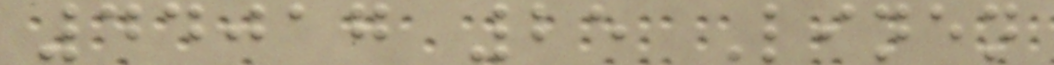44017 25 Linen
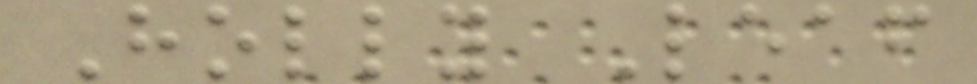Holly Leaf
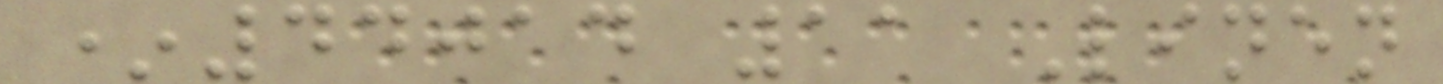*44014 11 Linen
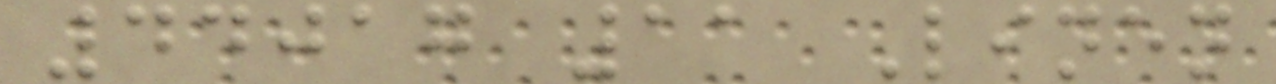44017 11 Linen
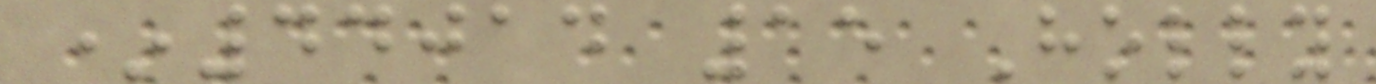*44014 15 Holly
